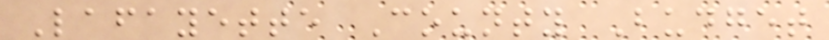Lafayette County Budget
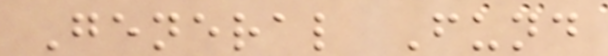General Fund
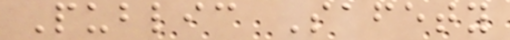Public Safety
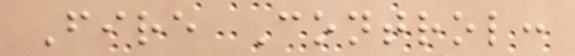Fire Control:
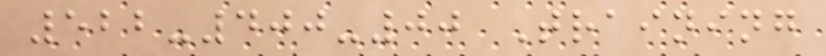522-400-00 Training
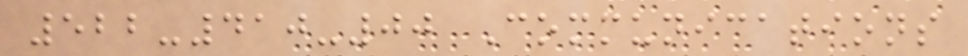522-410-00 Communications
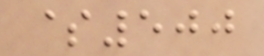$500
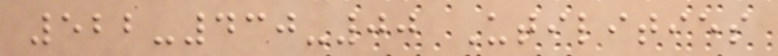522-430-00 Utilities
